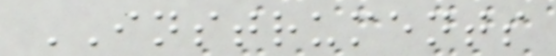INSTRUMENTS
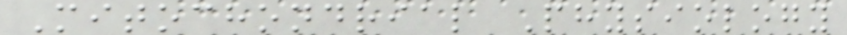Mitochondrial Physiology
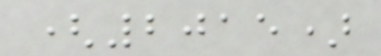(2015)
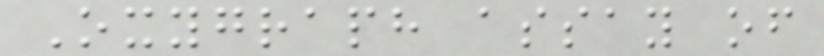Oxygraph assay of
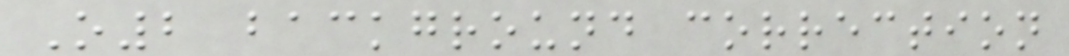O2 background correction
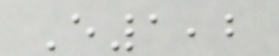E1,2
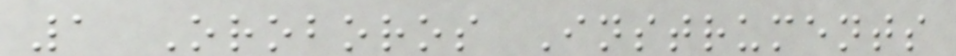1 Oroboros Instruments
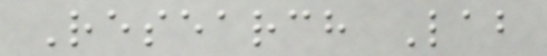Research Lab
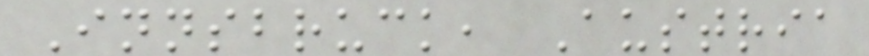Innsbruck, Austria
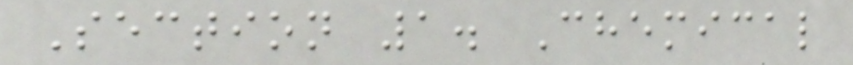Section 1. Chemical
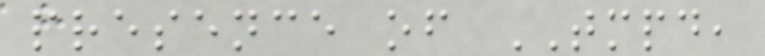presence of TMPD,
